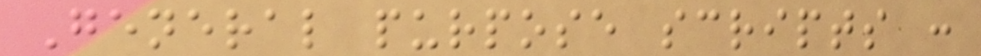General purpose scripts :
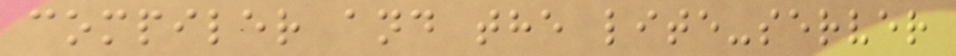compiler and the lite-server
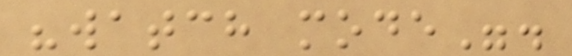"watch mode".
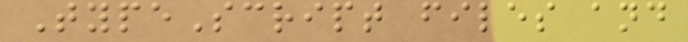TypeScript files and
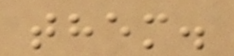them.
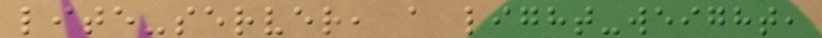lite-server, a light-weight,
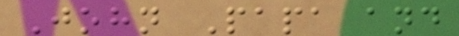John Papa and
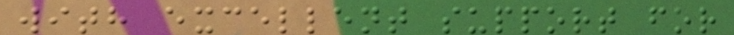with excellent support for
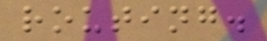routing.
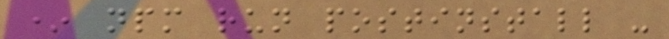* npm run postinstall -
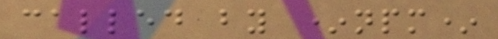called by *npm*
